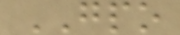GPO
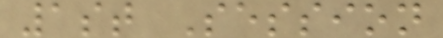1st Session
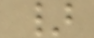}
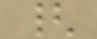{
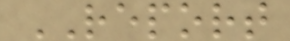REPORT
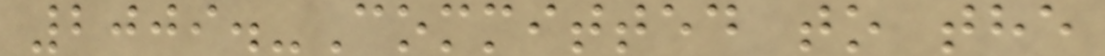2009.-Committed to the
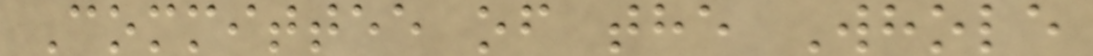Committee of the Whole
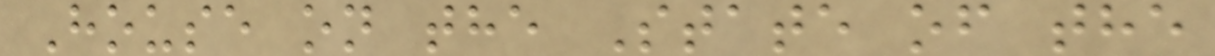House on the State of the
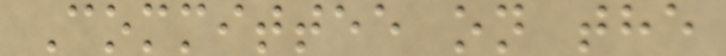Committee on the
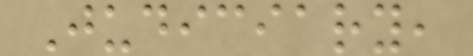Judiciary,
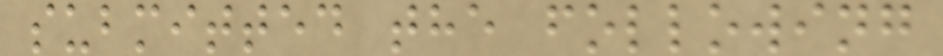submitted the following
